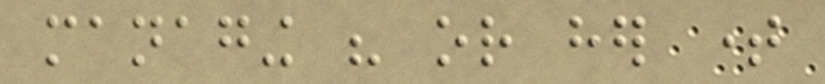managing his or her time
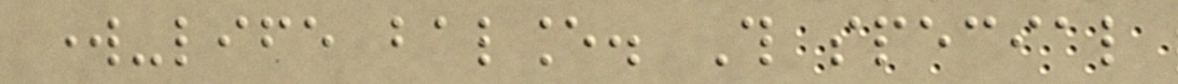work-life balance. This special
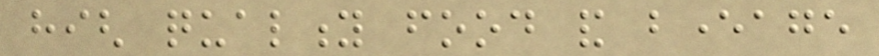high quality food and beverage
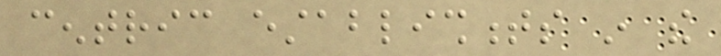centric establishments in the
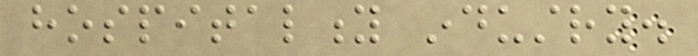hospitality industry.
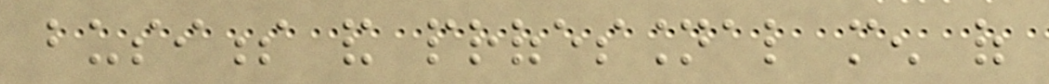business and professional men of
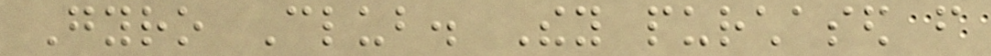Gyro Club. They purchased from
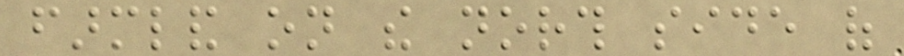farmland on the north side of
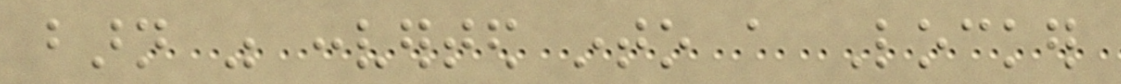barn was converted into a Locker
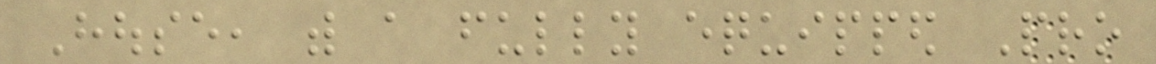House, with a fully equipped Pro
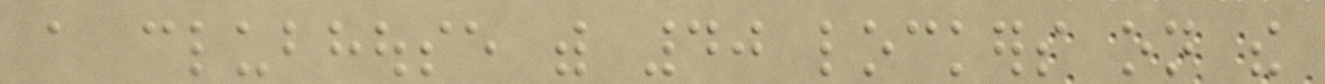a clubhouse with 40 lockers on the
